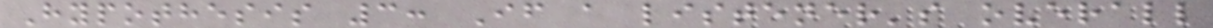Hypothesis 3: If a listener's overall
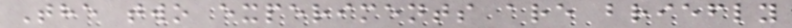The two experiments are briefly
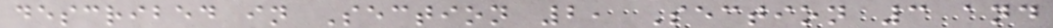described in Section 2, Section 3 and
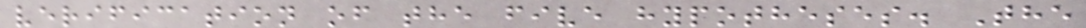verification of the five hypotheses. The
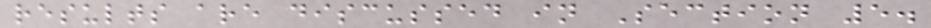results are discussed in Section 5.
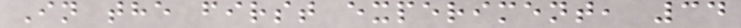In the first experiment, 34
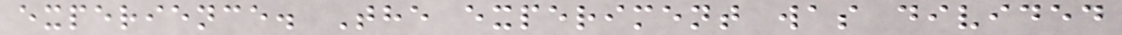experience. The experiment was divided
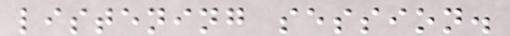listening session.
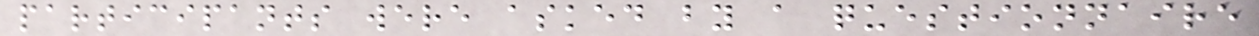participants were asked by a questionnaire
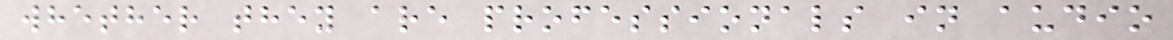whether they are professionals in audio
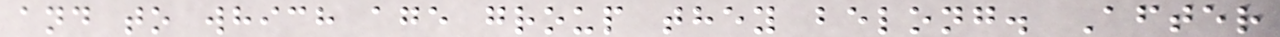and to which age group they belong. After
